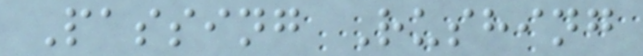Passing Rushing
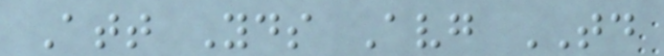Att Yds Avg TD
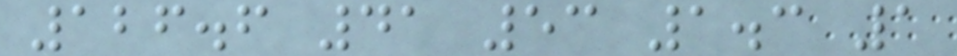126.6 41 53 1.3 1
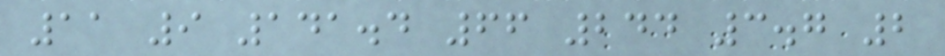11 9 141.4 66 244 3.7 2
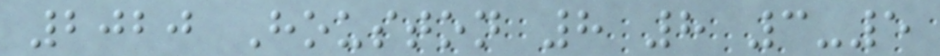2020 Houston 8 8 3-5
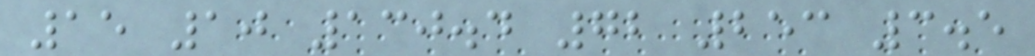15 10 130.4 72 253 3.5
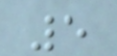5
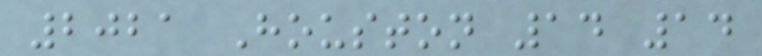2021 Houston 14 14
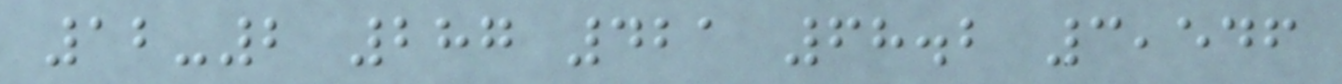12-2 287 421 68.2 3,546
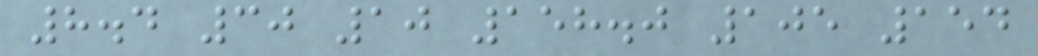8.4 30 10 158.0 105 154
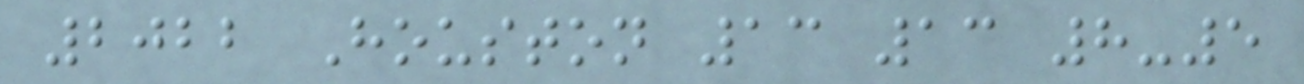2022 Houston 13 13 8-5
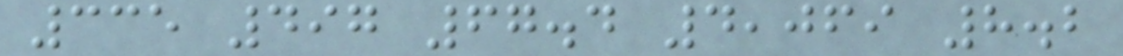335 497 67.4 4,069 8.2
